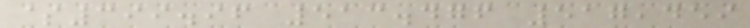$399.96 513.476 517,459
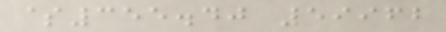$355.40 59962
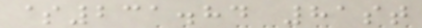$231.84 81st
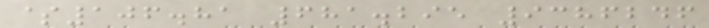$106.81 681.295 9386246
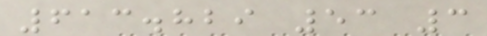613.829 53 3
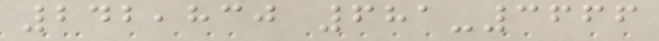242,830 681-3666
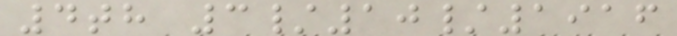4th 3/10/1916
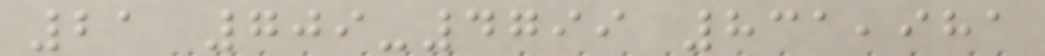21 709-4799 831,981
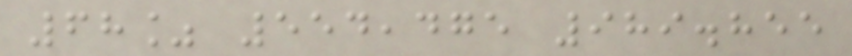68% 554,475 989.855
